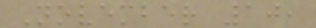November 10,
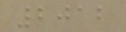2012
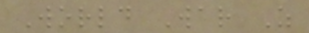World War Z
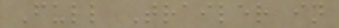Full Trailer in
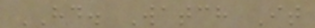HD. Watch It
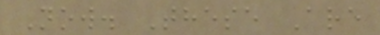Now. These Are
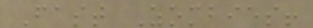Fast Zombies!
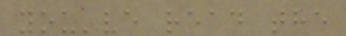you've read the
